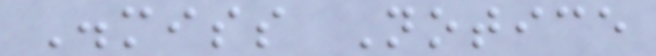Dismiss Notice
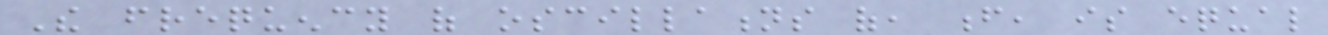The frequency of oscillations of, f, is equal
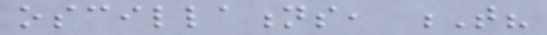oscillations, T?
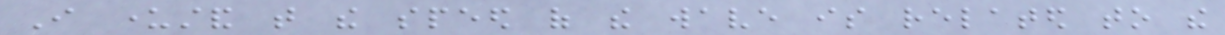I understand that the speed of the wave is related to the
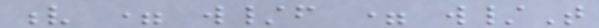v = w/f = w/T
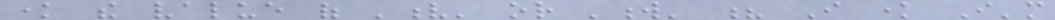know the value of 'v' or 'w' ? I know I'm
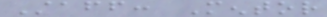Staff: Mentor
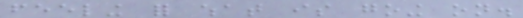feeling for what is going on.
